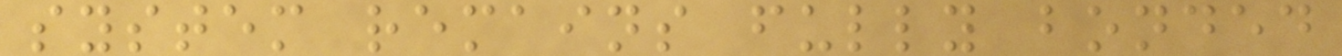system remains fully bonded
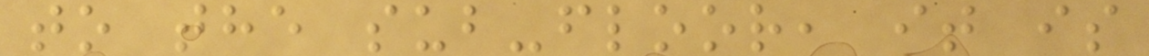to the sub-floor, it is
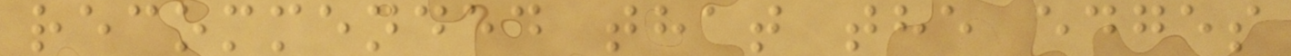recommended that the edges
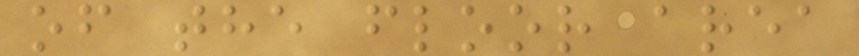of the floor area
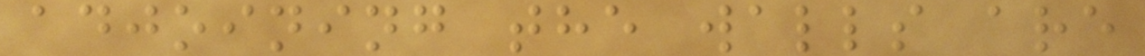adjoining the walls are
